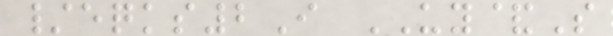/eqks2I UY&S
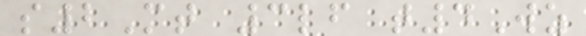s2Mt 3lf t4Wz
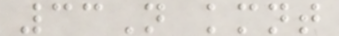33N kmnt
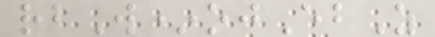rbW*ojEbZ
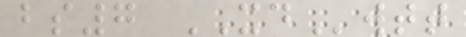bs7 XDwtt
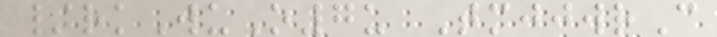/rkWuO7u TmjjwrC
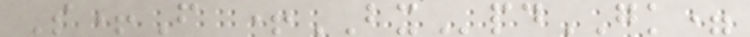S+F +BXpdGK=
